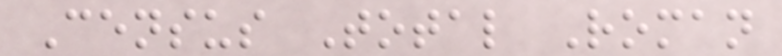Census Total Roman
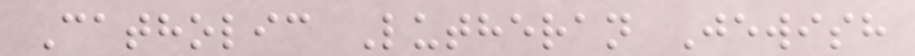Catholic Lutheran Jewish
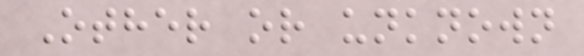Other or unknown
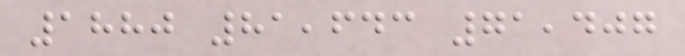1880 81,643 71,407
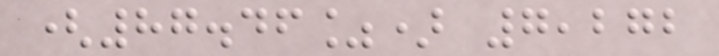(87.46%) 7,272
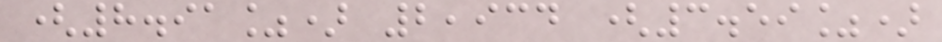(8.91%) 2,934 (3.59%)
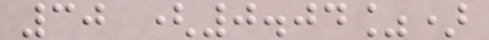30 (0.04%)
